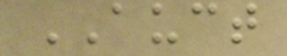AUCT
